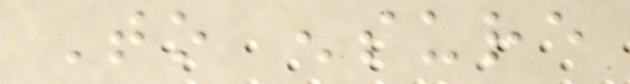To ensure
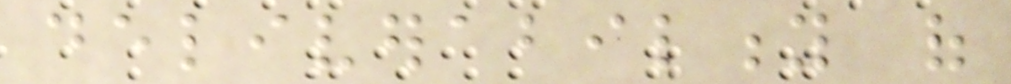deliverability of
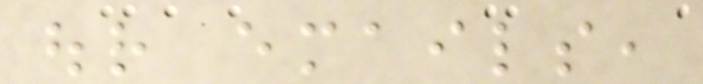our emails,
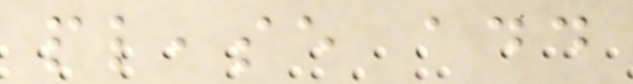please add
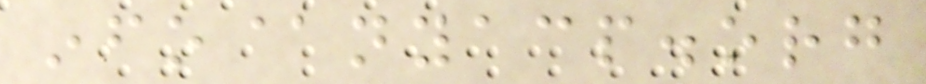info@nyacp.org
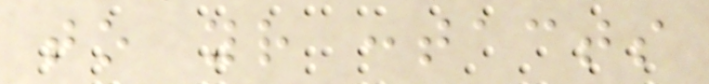to your contacts
